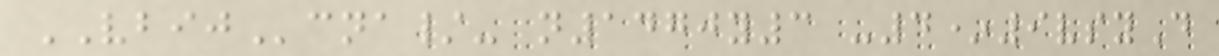VBIJcna/- n1470y3 -4*9vsyD
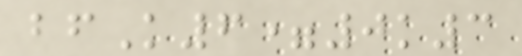bfK6=0k3
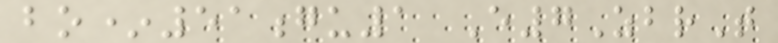bo*51gu1 E7ZbrT
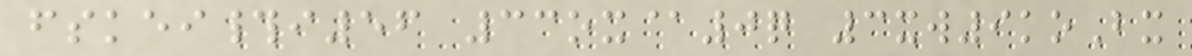fskei#i56 33ox@0q 3xw9koBx
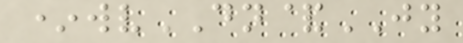*wvDN&JY
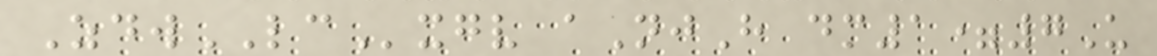ZdwLCxgv aNjH dm1=7U
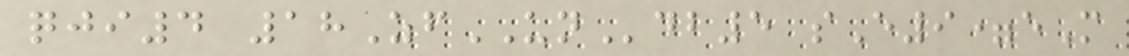qji4 18ZfUNdb5 sE9=eM
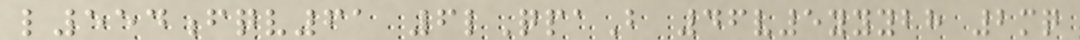l554fqv61 6lQpaB 46v5yyybh 2mq
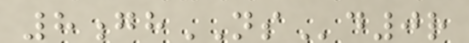8ghNSd0r
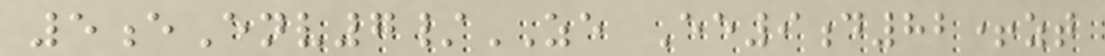5eEnv7/ZE Ee9d82+zt
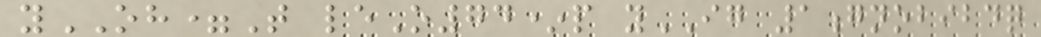yOH=T leO74*p yIG 1gnobibdq
